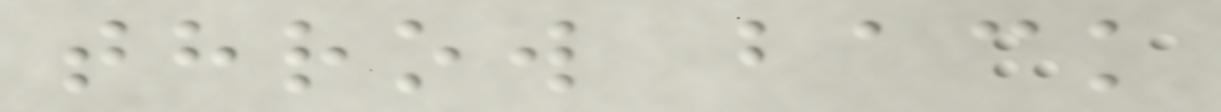throw back
